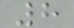8
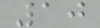10
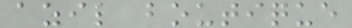azil boutique
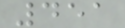451
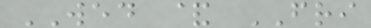WED & FRI
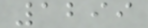1299
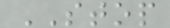STOP
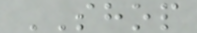SHOP
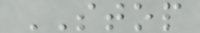STOP
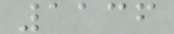1136
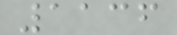1136
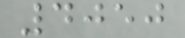4050
